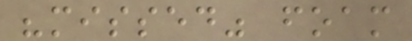"missed" foam
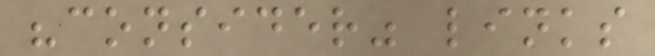"consider" links
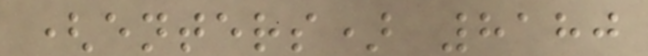(enters) 8180
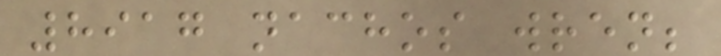8917 nachos wren;
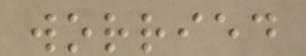worried
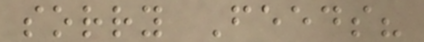sorry Feeds?
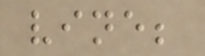vine;
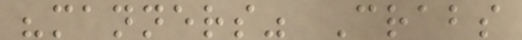"manners" Crabs
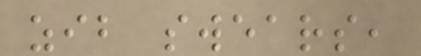zib swears,
